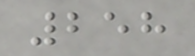258
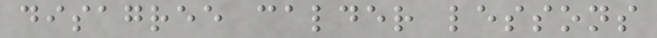disagree calder lessons
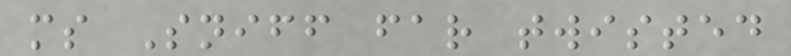ms Sniff far twisted
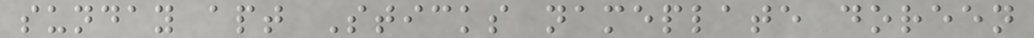sunday apt Sticks nameplate doreen
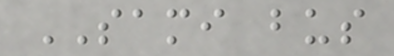SAMI bus
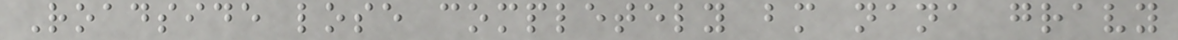Roadside lose completely bm nana gravy
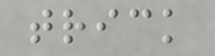trick
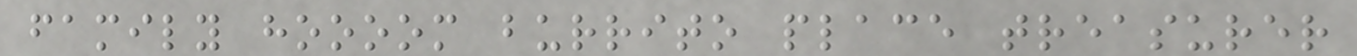family hoooom burrito place treasurer
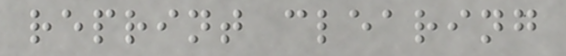reprint clearing
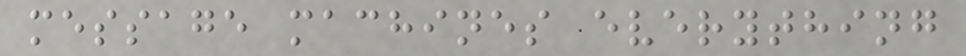message machines everything
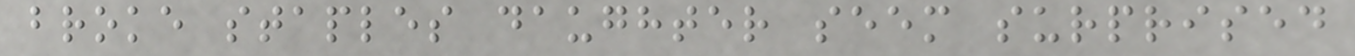broke staples daughter seem surprised
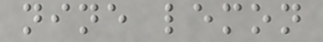nine lemon
